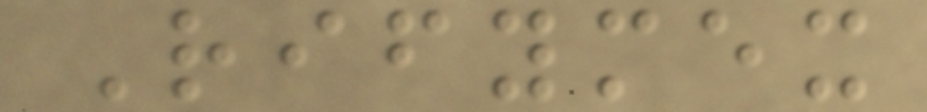Rifymex
